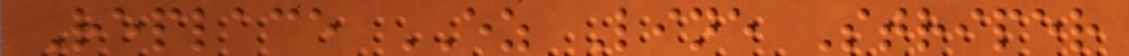Replace EZ Line Striper
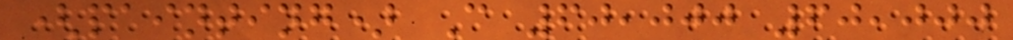(painting) C 60,000 60,000
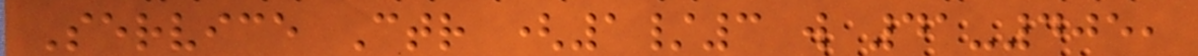Service Ctr (1/3 w 41-405,
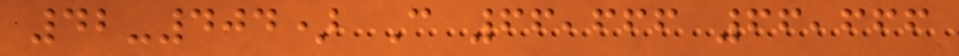42-404) C 66,666 66,666
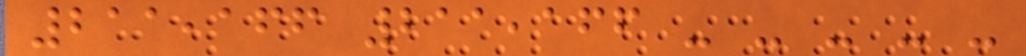211,166 211,166 - - - - -
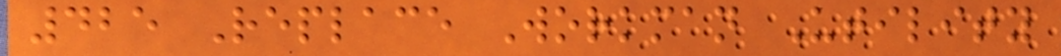425 Replace Workman Utility
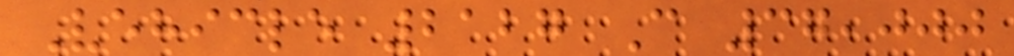Vehicle 2127 C 37,000
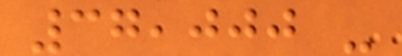37,000 -
